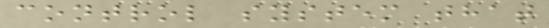control system that
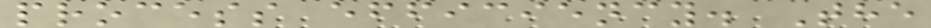process efficiency. The
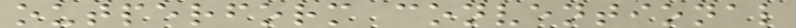outperform conventional
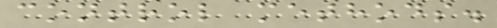control methods.
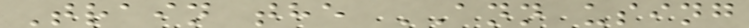Train the ANN using
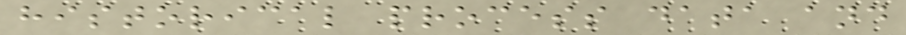historical process data and
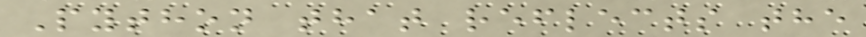Python that reflects the
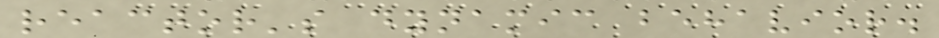reactor's dynamic behavior.
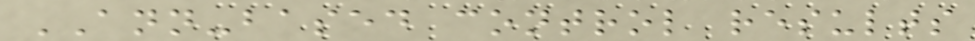ANN-based control results
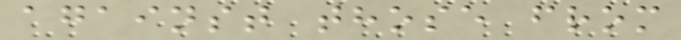against those from
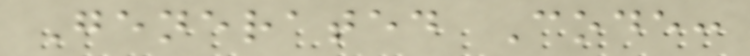Generated Code:
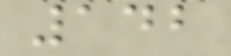142
